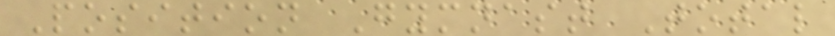Position Gymnast Total
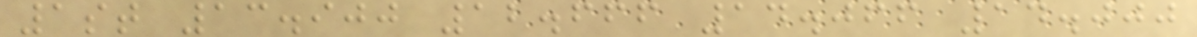1st 13.900 12.666 14.066 14.000
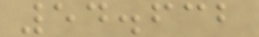54.632
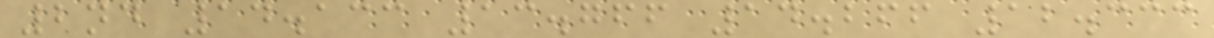2nd 14.133 13.766 14.266 12.333
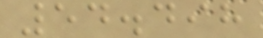54.498
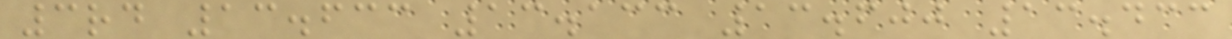3rd 13.633 13.133 13.600 13.433
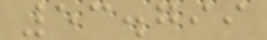53.799
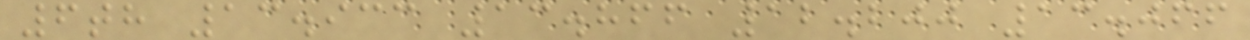6th 13.933 13.866 12.200 13.066
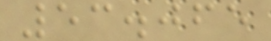53.065
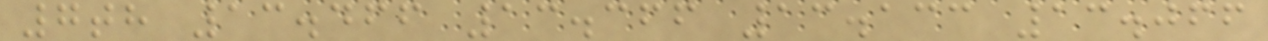7th 13.466 13.366 13.133 13.066
